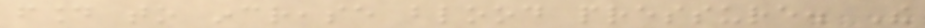found to increase blood pressure. The
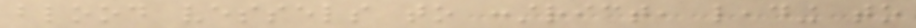blood vessels to constrict, leading to
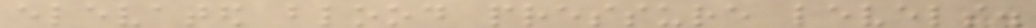elevated blood pressure levels.
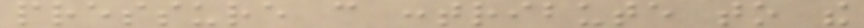pressure can contribute to the
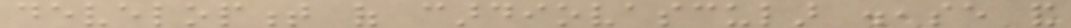development of cardiovascular disease and
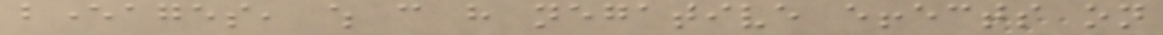beverages, which can have negative effects on
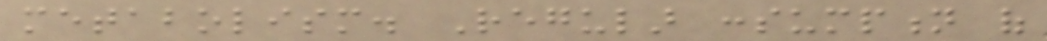metabolism. Regular consumption of
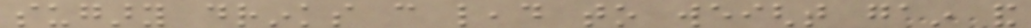sugary drinks can lead to weight gain and
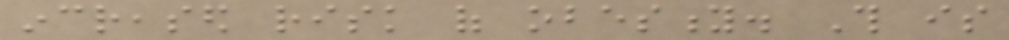increased risk of obesity. This is
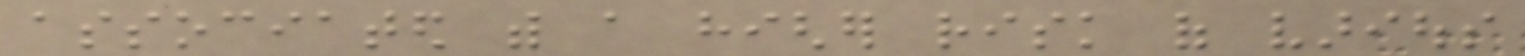associated with a higher risk of various
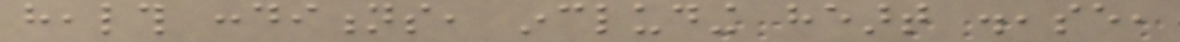health conditions, including heart disease,
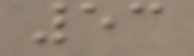53
